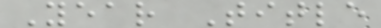Year Title
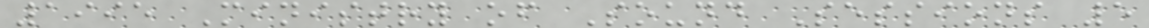1995 Ministry of Sound Sessions 5
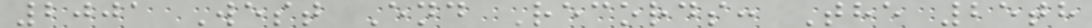2001 West End Records: The 25th
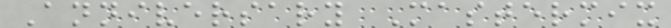Anniversary Mastermix
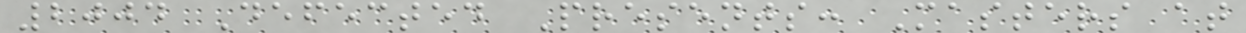2004 Defected Presents: Masters at
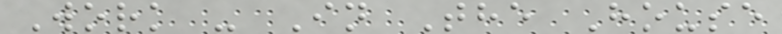Work - In The House
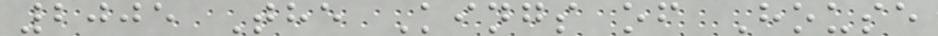2005 The Kings of House
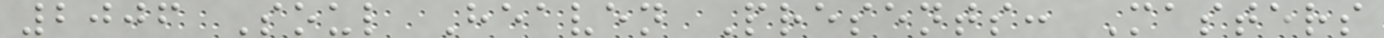2006 Soul Heaven Presents: Masters
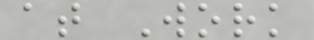at Work
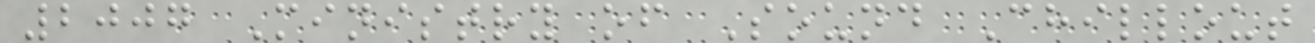2007 Ministry of Sound Chillout
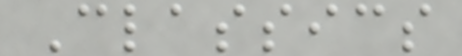Classics
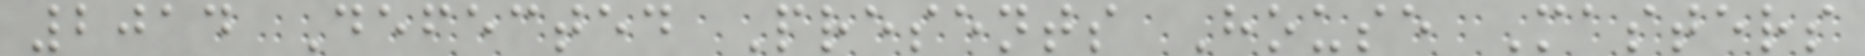2014 Defected Presents House Masters
